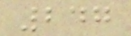247
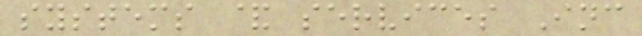systems & services Inc
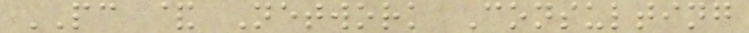PC & Network Consulting
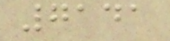7141
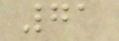71
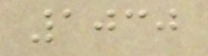1030
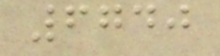6740
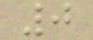0
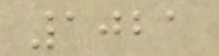1021
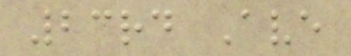23rd Ave
